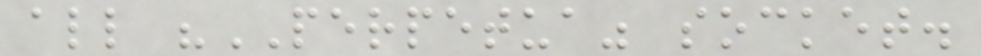all "PERPETUA" socket.
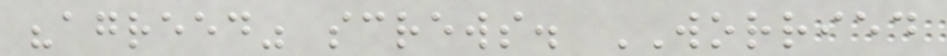"agreed" screws. WORRIED
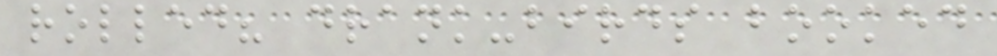rolled? drank-birds booked
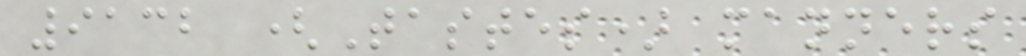9132 (Tastes) manners
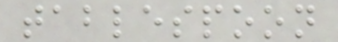tablespoon
